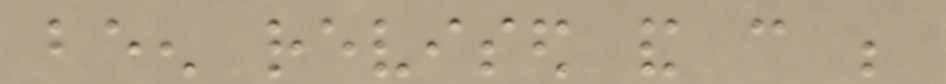been revised and can be
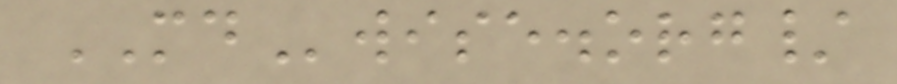MDwise.org/
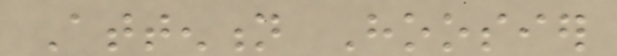Attention Hoosier
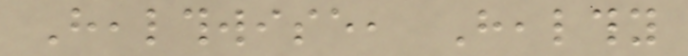Healthwise, Healthy
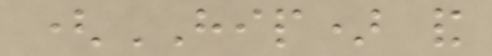(HIP) and
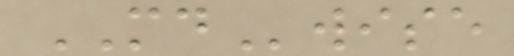MDwise
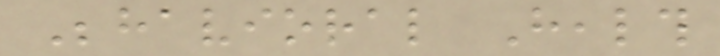Behavioral Health
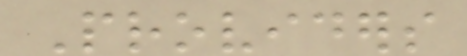Providers
